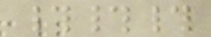###
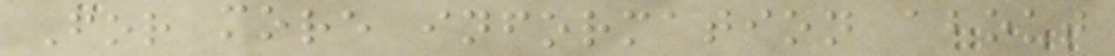For more information about
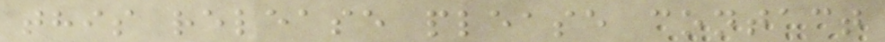this release please contact
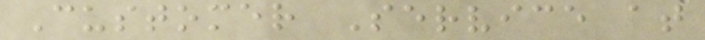Customer Service at
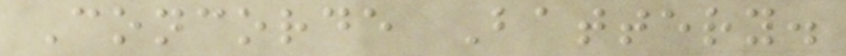Concorde Battery.
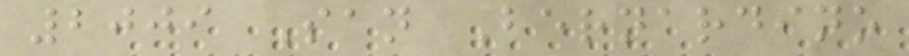2009 San Bernardino
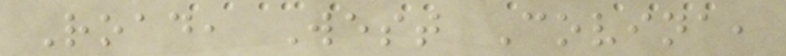Road, West Covina,
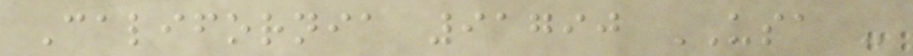California 91790 USA -
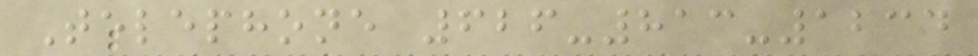Telephone 626-813-1234
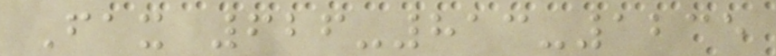Fax 626-813-1235
